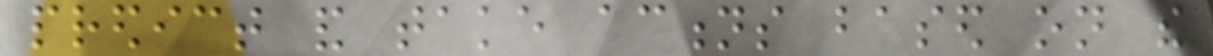predict and take actions based on the
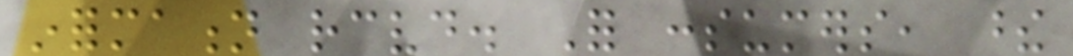information received. For consumers, these
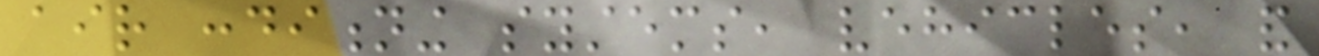air conditioning systems, vehicles, and
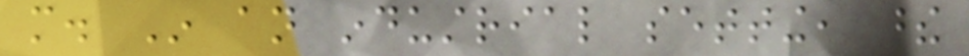more. In an industrial setting, these
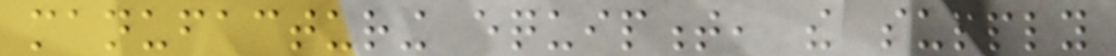manufacturing equipment, the supply
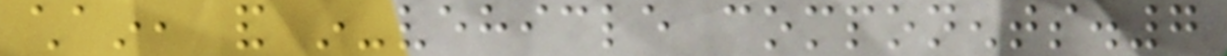chain, and in-vehicle components.7
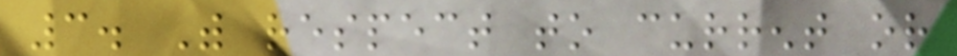3. With respect to current or
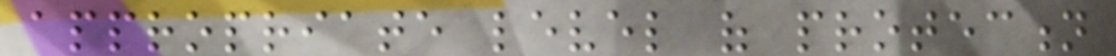appropriate level of protection
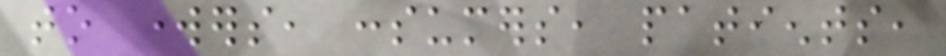to workers, consumers, patients,
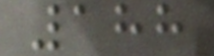188
